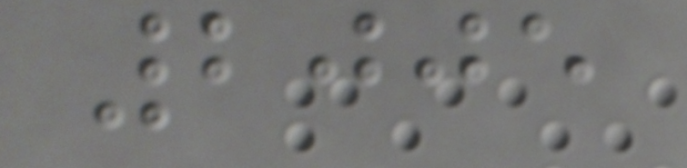2005
